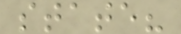state?
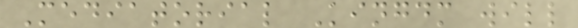Mediatorial Kingdm will
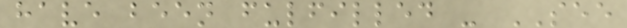have been fulfilled - SEE
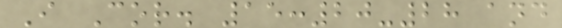I Cor. 15:20-28 and
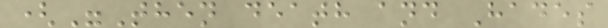("Then death and Hades
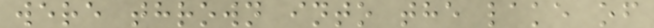were thrown into the lake of
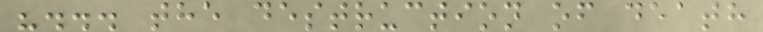"... the destruction of death
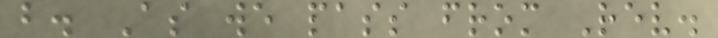b. As we pass from Rev.
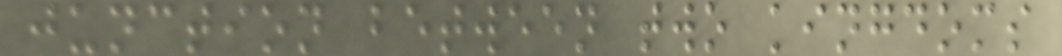junction between two kingdoms
